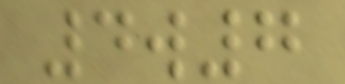4w7
